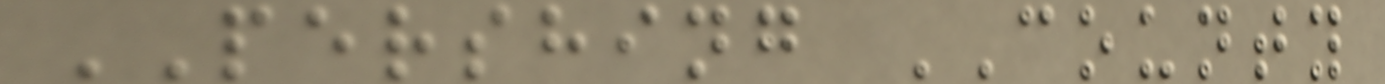PERSHING COUNTY
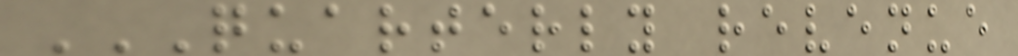QUARTERLY REVENUE
